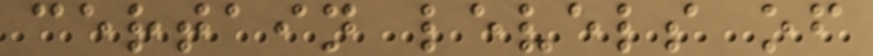certain levels of
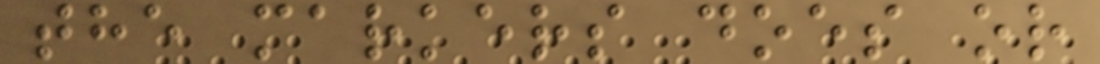the markers does or
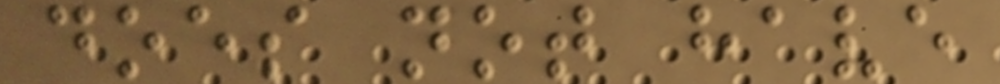does not have
